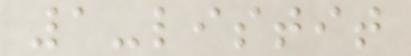1-listit
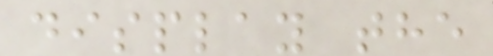display the
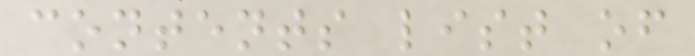contents list of
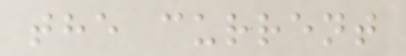the current
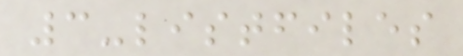3-listfiles
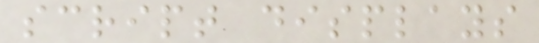script displays
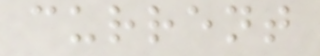current
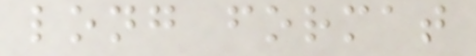long format
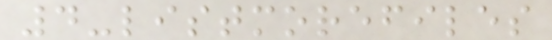4-listmorefiles
